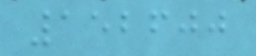152600
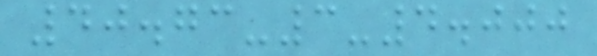40.73-3-4.000
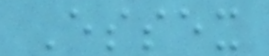Essex
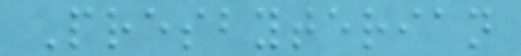Presbyterian
